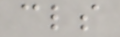cls
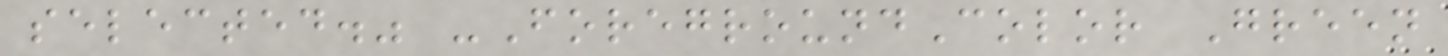selected." -ForegroundColor Green
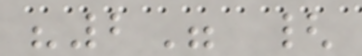"2" {
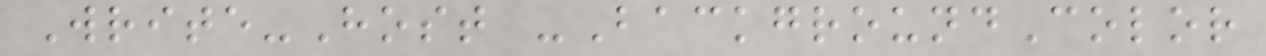Write-Host -BackgroundColor
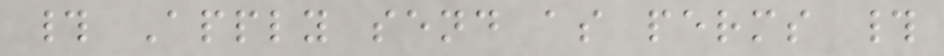# Apply send as perms #
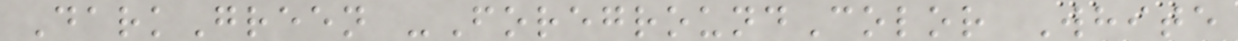DarkGreen -ForegroundColor White
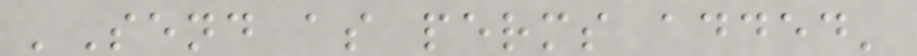'Send as perms added'
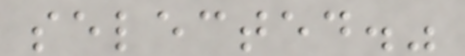selected."
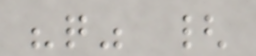"q" {
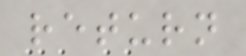return
